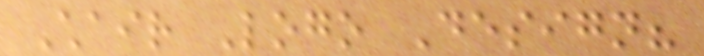Chair Logo Design?
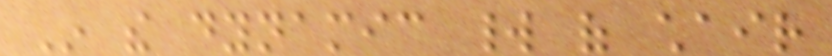In the dynamic world of chair
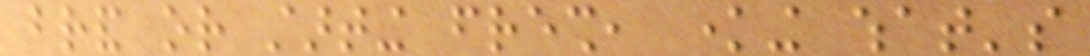brand or starting fresh, knowing what's
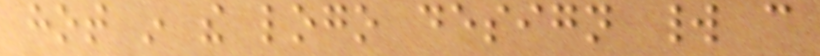hot in the logo design world can
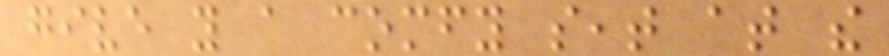give you a comfy seat at the
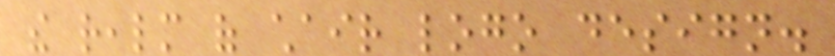the realm of chair logo design.
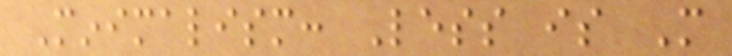Minimalism: Less is More
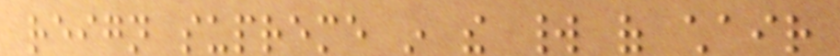reign supreme in the world of chair
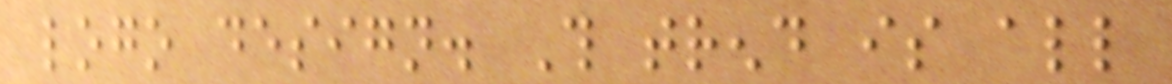logo design. This trend is all
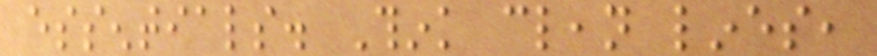essentials. Think clean lines,
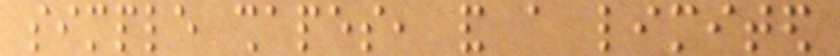simple shapes, and a limited
